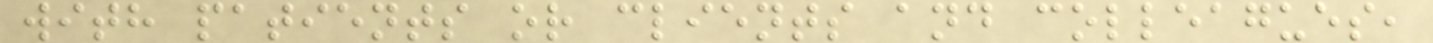with patients or clients and colleagues,
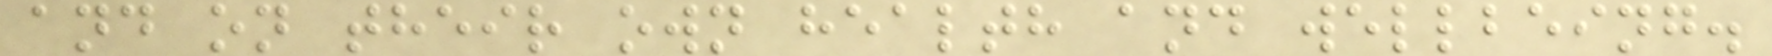and on their own health and wellbeing.
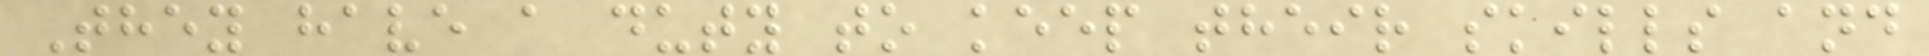They have a duty to keep their skills and
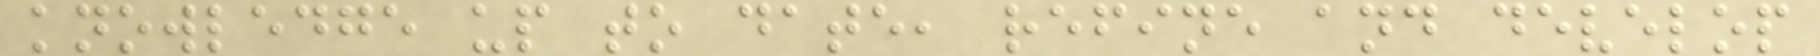knowledge up to date, refine and develop
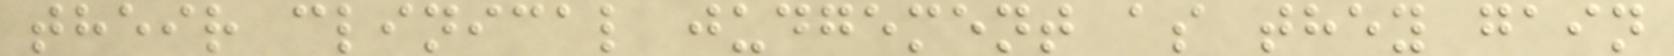their clinical judgement as they gain
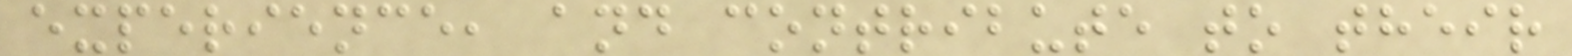experience, and contribute to their
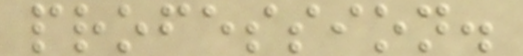profession.
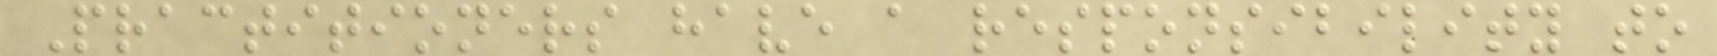Practitioners have a responsibility to
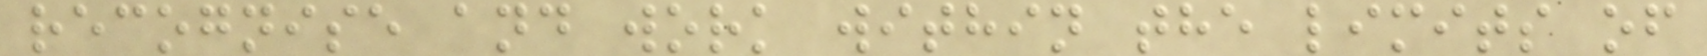recognise and work within the limits of
